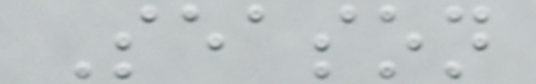Season
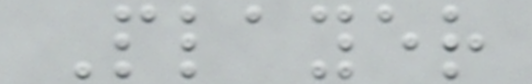Player
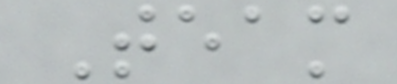Team
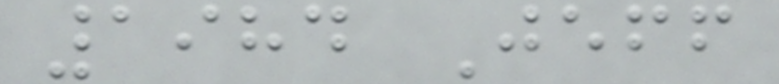1984 Jeff
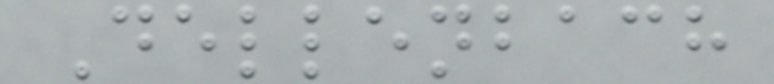Dellenbach
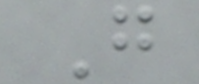G
